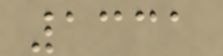1331
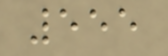555
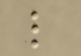l
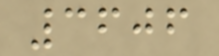3606
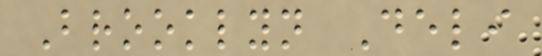Brooklyn Deli
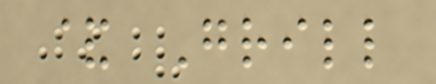& Grill
